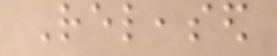Released
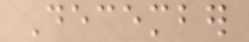December
